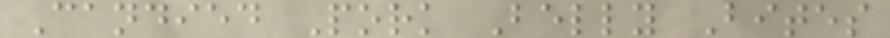Candied Pork Belly Bites
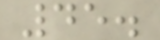45.
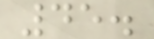45.
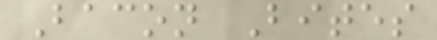Bacon Bites
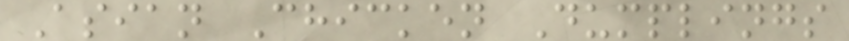Asian Chicken Dumplings
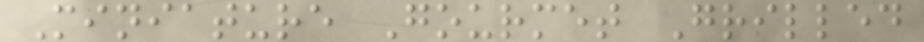Miniature Gourmet Grilled
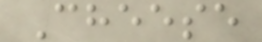Cheese
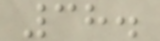38.
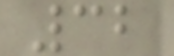32
